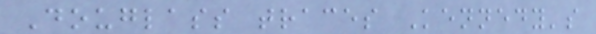Douglass traces Kennedy's
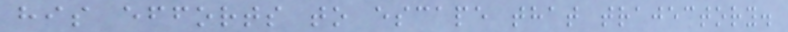his efforts to escape that trajectory.
